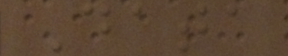Data
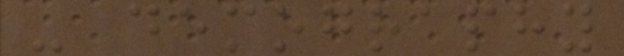- demography
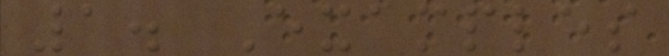1. Examples
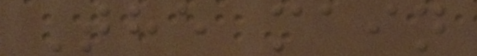The main
